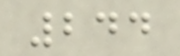244
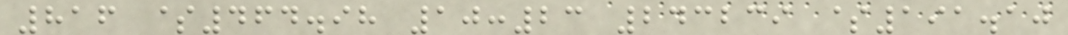816 $464.98 10:23 243239 $191.10
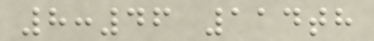8:46 114th
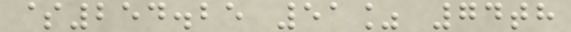$254.25 51% 74th
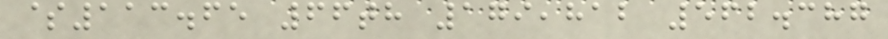$113.65 66th 179,812 562.387
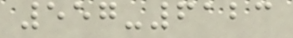557-6123
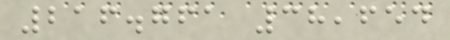216.761 38,654
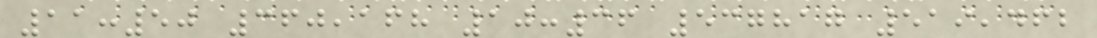11:50 360,168 10:36 537817 519,462
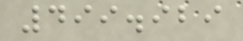499.929
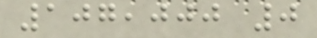107,000 0
